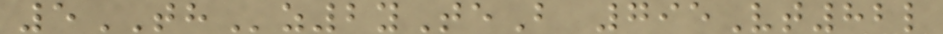5THz2yTeB 795Vt82l
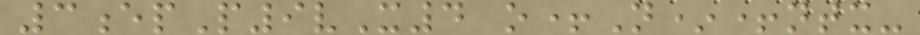3epP9vX4 o+N*+ntx-
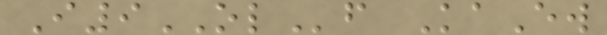I9OLf KaEw
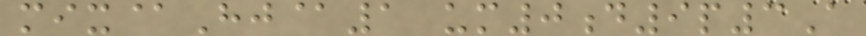mix@Hj@1 um0d9p3A
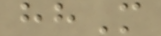hhM
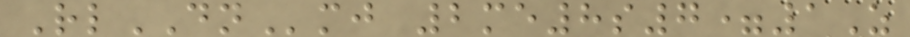RlDNmj 2me8s7=1Z
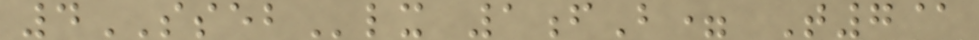4SSEBlx 1fB= T7@
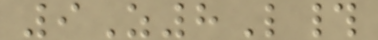9Z8L#
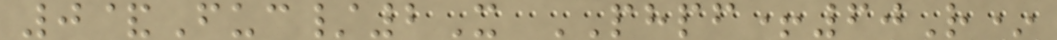0&Fuc/2X PHPF+60R*
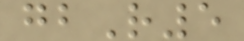gbR5
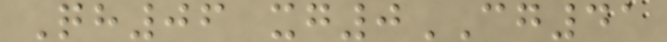Qh06 xg0CG41
